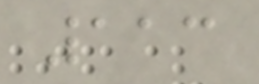113
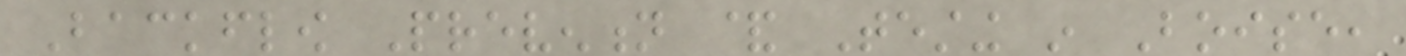Backflow Prevention & Testing in Boise,
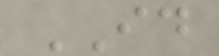ID
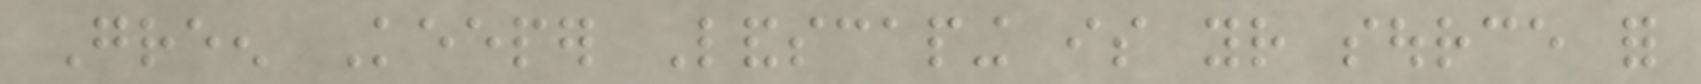Green Keeper Landscaping is your source for
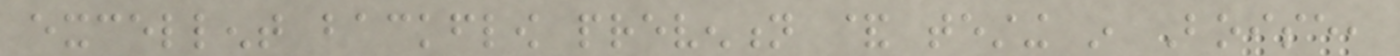excellent backflow prevention & testing in Boise,
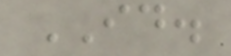ID.
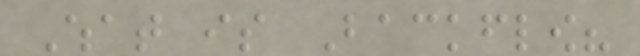What is Backflow?
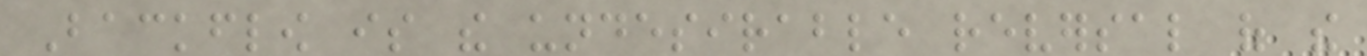Backflow is the undesirable reversal of the
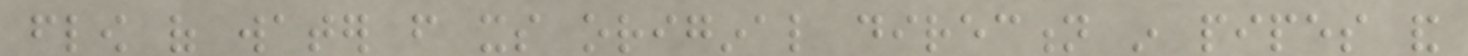flow of water from its original direction in pipes and
